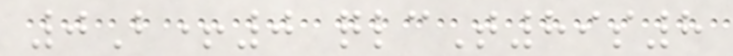0B+0 qlcT89s8
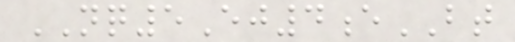NQ5Ej4eBT
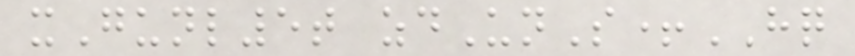xGunl5t zdUnS+HQ
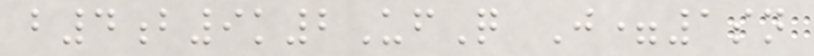b4b9k2UfQ J=1sn
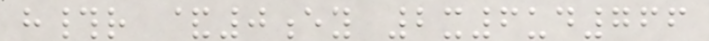h#r &0ey 2x6ud766
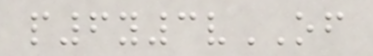p6y3vOF
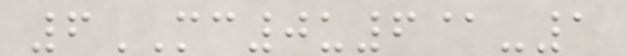6MC0u6@-1
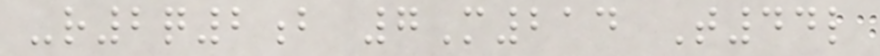-r2q2b 7M214 T44l
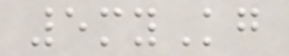5myKg
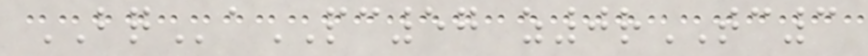BQaPC57 z0rTC3
